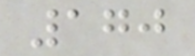170
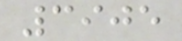3905
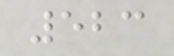523
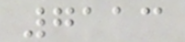7113
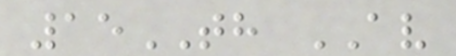15TH AV
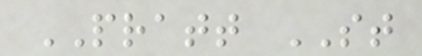PRATT ST
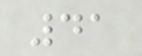41
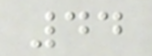44
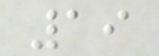19
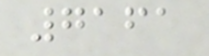7161
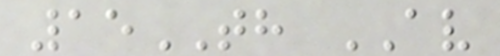15TH AV
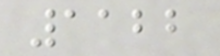1122
